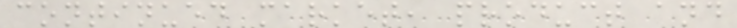continued market, product and
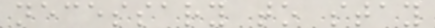necessary to stay
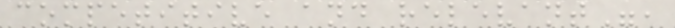competitive and relevant",
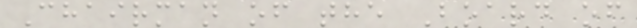Chairman of the Board of
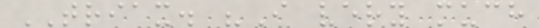TRIAX. "I very much
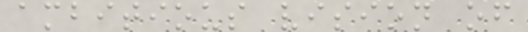ambitious vision of
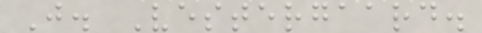J. Vestergaard.
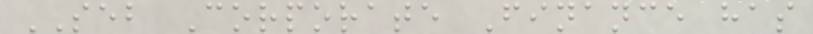SEB Corporate Finance has
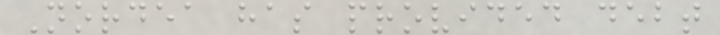Nordea has provided debt
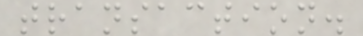transaction.
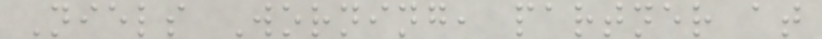Niels Worning, partner at
